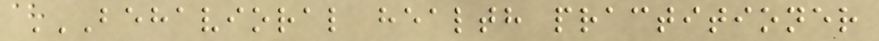BEHAVIORAL HEALTH PRACTITIONER
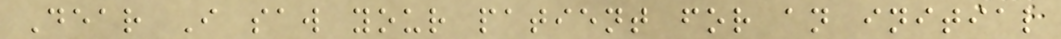Dear I saw your patient for an initial
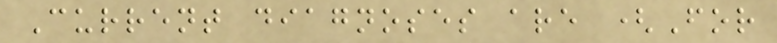Current diagnoses are (For
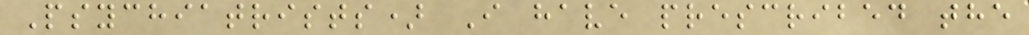Psychiatrists) I have prescribed the
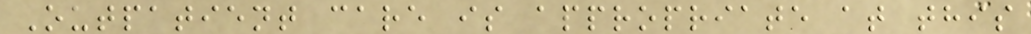Outpatient care is appropriate at this
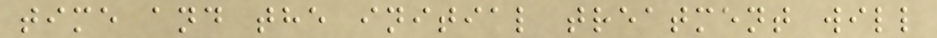time and the initial treatment will
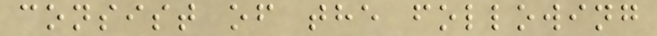consist of the following
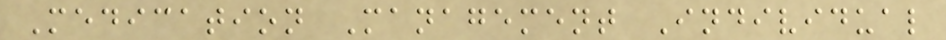Medication Management Individual
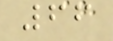66
